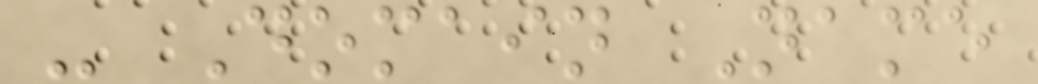- Domain Name
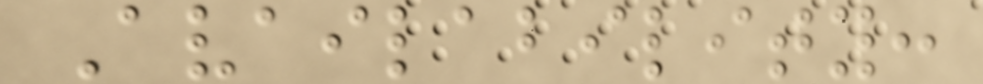Availability:
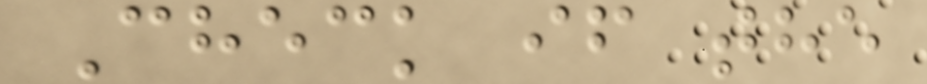Check if the
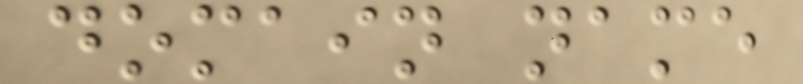domain name
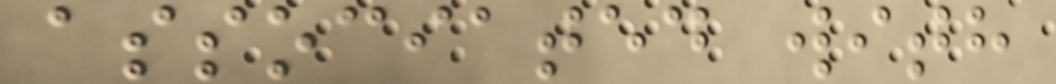associated with
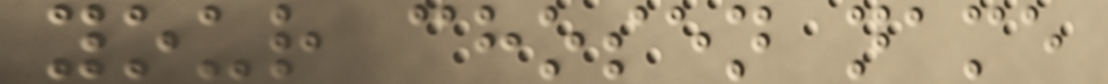your chosen name
